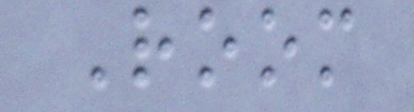Room
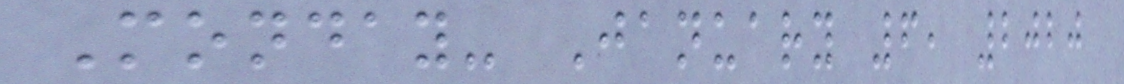Monday- January 6, 2020
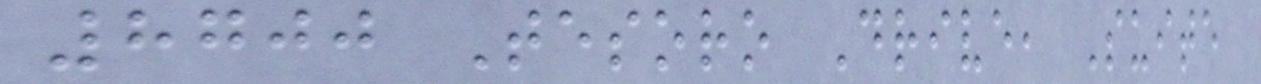8700 Tesoro Drive, Suite
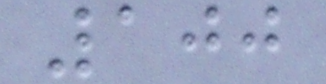100
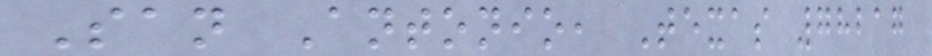San Antonio, Texas 78217
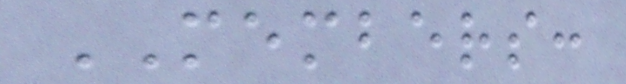MEMBERS:
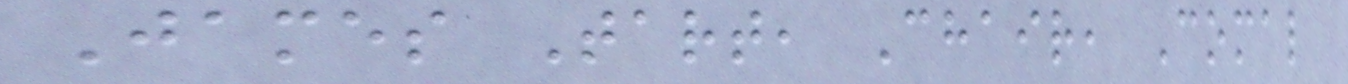James Tart, Chair, Comal
